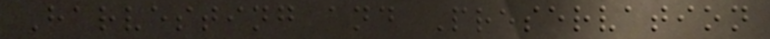Harvesting and Preservation
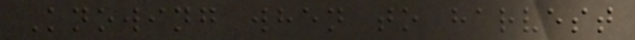Knowing when to harvest
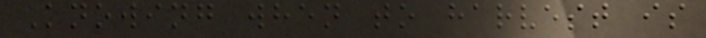Knowing when to harvest is
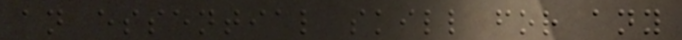an essential skill for any
